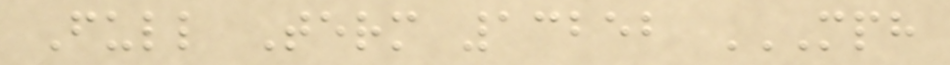Full Term 13252 MPH
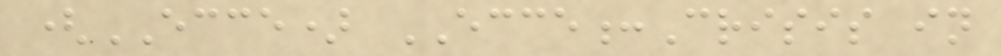(ECCE) ECCE:Crisis in
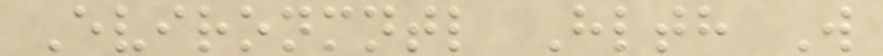Evironmntl Hlth W
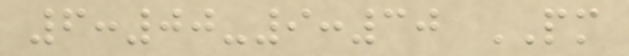6:00-9:30 PM
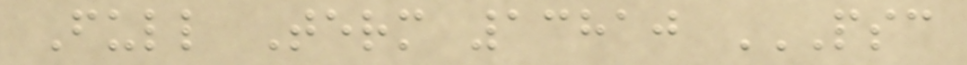Full Term 13810 PSC
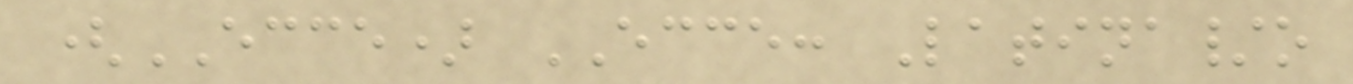(ECCE) ECCE: Latina/o
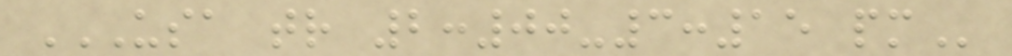USA TR 2:00-3:15 PM
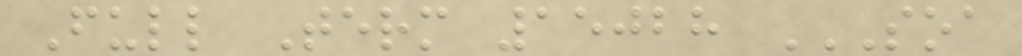Full Term 15028 SOA
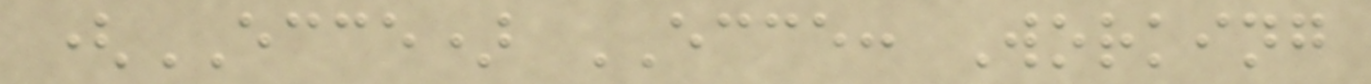(ECCE) ECCE: Working
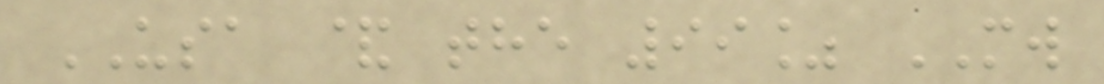USA & the 99% MW
